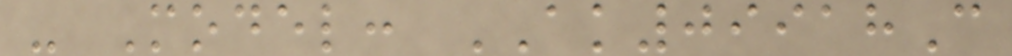- Model: AK09918C
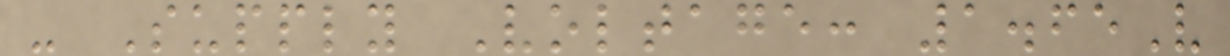- Supply Voltage: 1.65V
